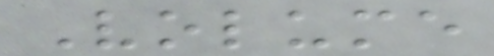Volume
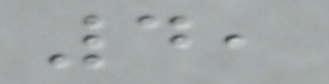4,
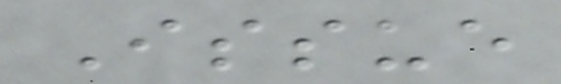Issue
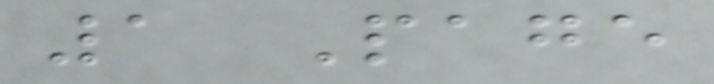1 Page
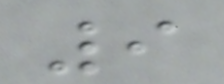9
